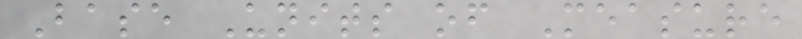Base Units of Measure
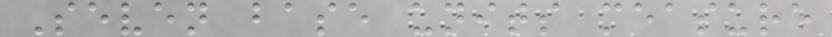Seven base units measure
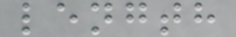length
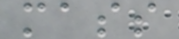mass
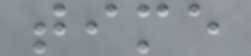time
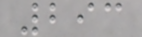293
